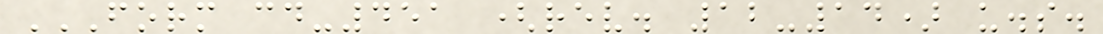FORM CD-451 (REV. 12-14) U.S.
